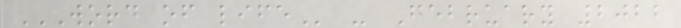WORD OF LIFE - February 2022
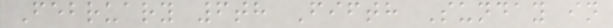February 6th Fifth Sunday in
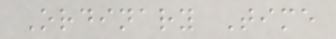Ordinary Time
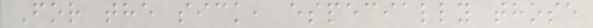For the sick, especially those
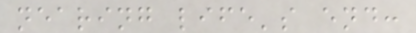nearing life's end:
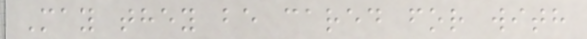May they be cared for with
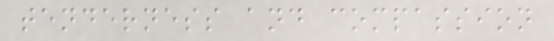tenderness and compassion
